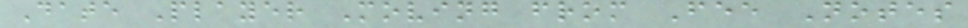Date Player Moving from Fee Notes
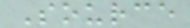Source
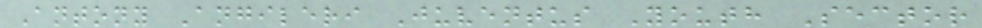Antony Angileri Juventus Youth Sector
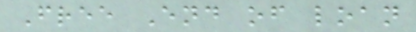Free End of loan
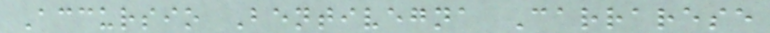Accursio Bentivegna Carrarese
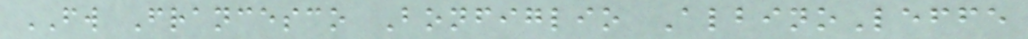FW Francesco Bonfiglio AlbinoLeffe
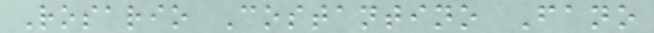Rosario Costantino Fano
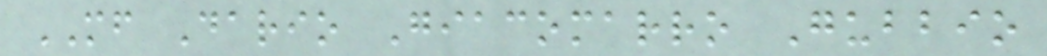MF Dario Giacomarro Gubbio
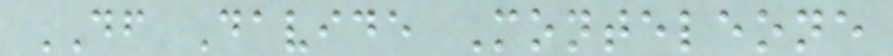DF Davide Monteleone
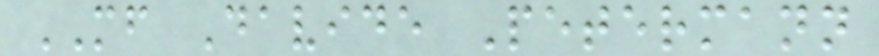MF Davide Petermann
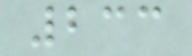233
